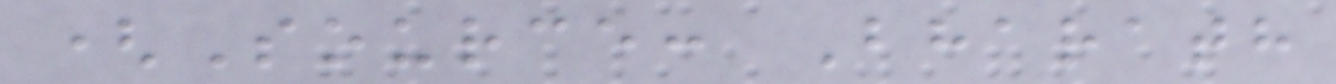(Source: Bharath
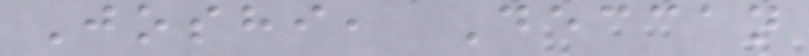Joshi, Deccan
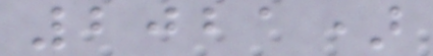2021)
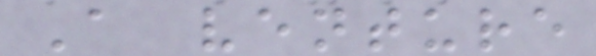A venture
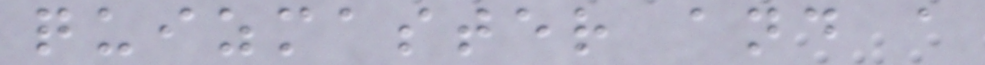quizmaster and a
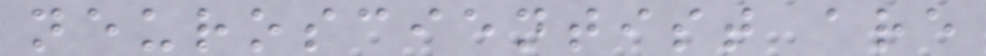neuroscientist are
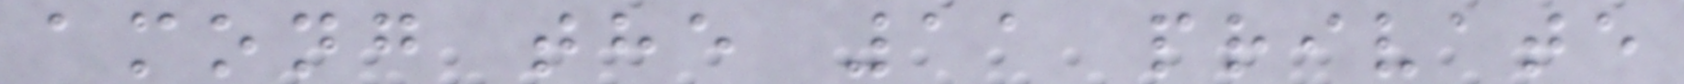among the 11 private
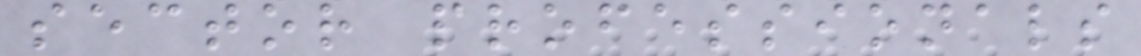sector professionals
